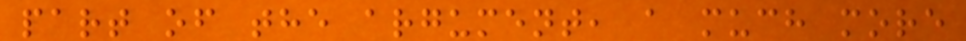part of the argument, a much more
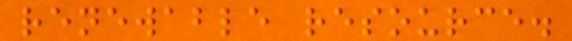renewable resource.
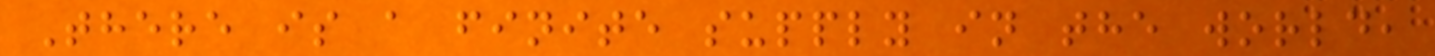There is a finite supply in the world,
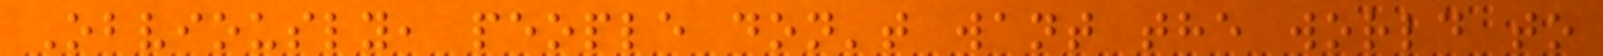Obviously, people don't want the world to
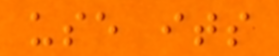use its
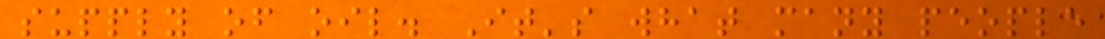supply of oil. It's what many people
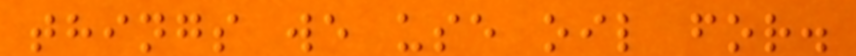things we use oil for.
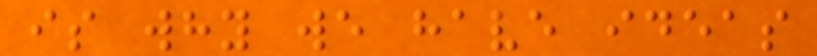is why we have ideas
